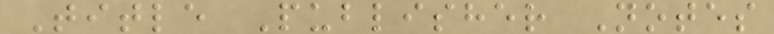Title Publisher Notes
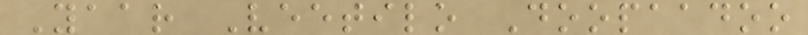Yaar Veetilo Doopaadoo
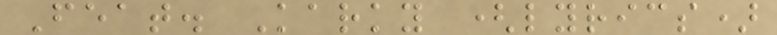Feat. Karky (lyrics)
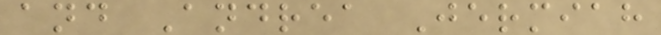and Andrea Jermiah
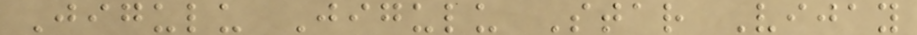Jigulu Jigulu Star Vijay
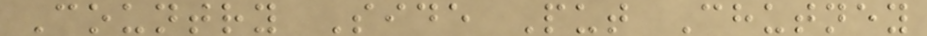Country Side Put Chutney
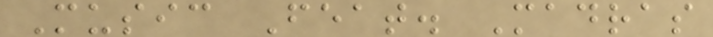Music Feat. Madras
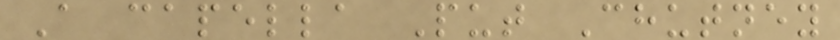A capella Put Chutney
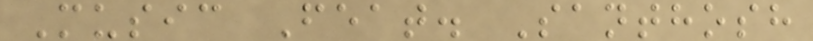Music Feat. Santhosh
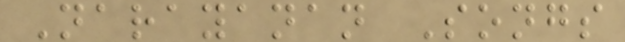Narayanan Songs
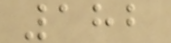182
